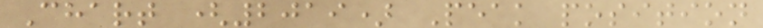Chart (2019) Peak position
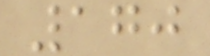170
